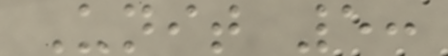Unit 5:
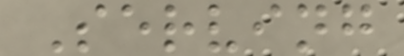Serving
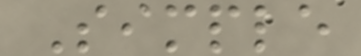Simple
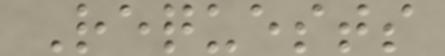Requests
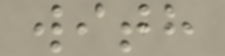with
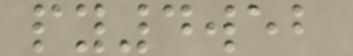py4web
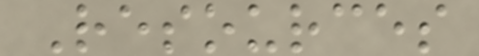Resources
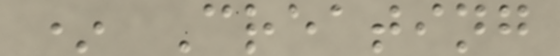* Creating
